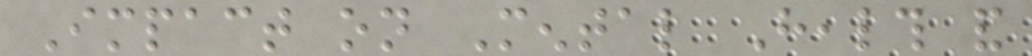Impact on Mental Health and
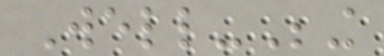Well-Being
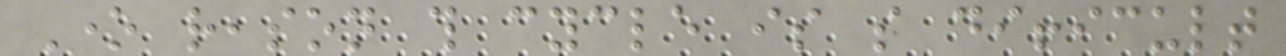One reason this cycle is so difficult
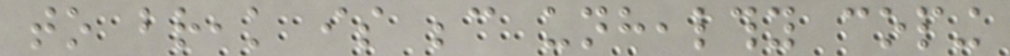to break is because unhealthy coping
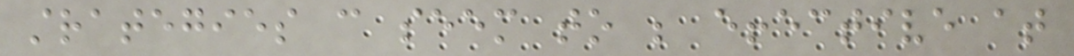strategies can seem to be effective at
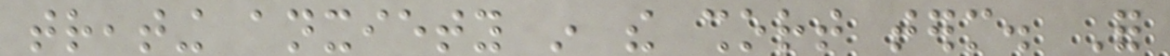treating anxiety in the short term. For
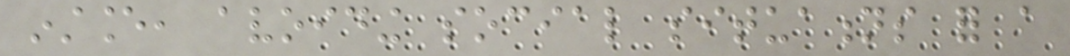instance, avoiding social situations for a
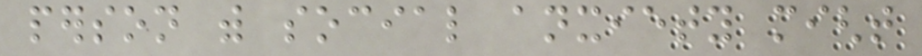person with social anxiety might
